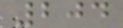204
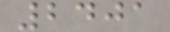2401
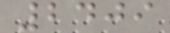2409
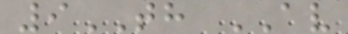9TH AV
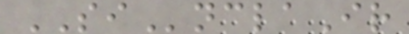SInclaIr
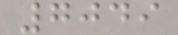7049
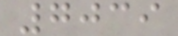7039
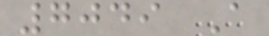7049 A
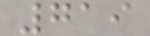719
